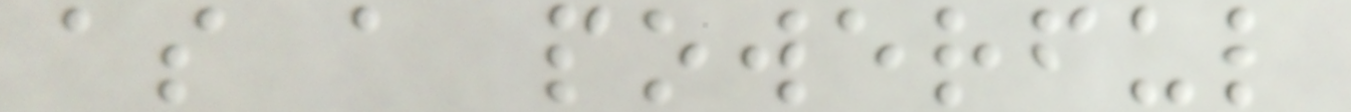as a powerful
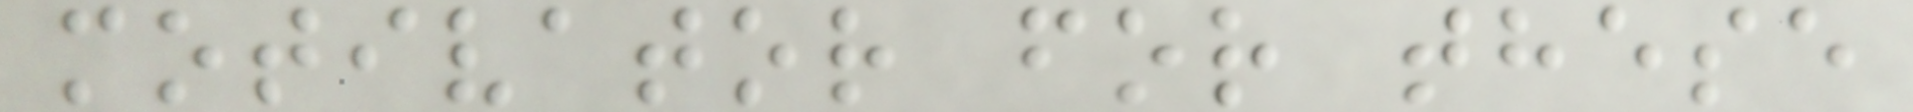motivator for these
